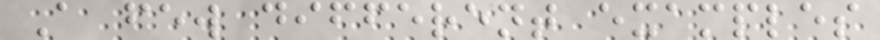A few different examples
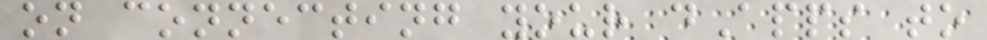on connecting your dApps to
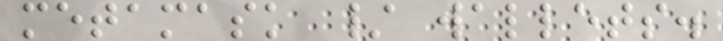metamask / wallets.
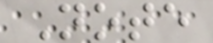Note
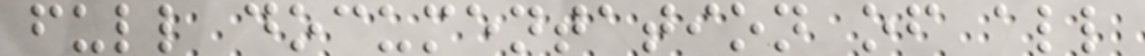full documentation of all
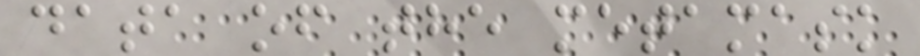data of the metamask
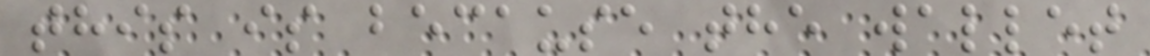this is because the wallet
